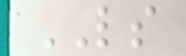LS
